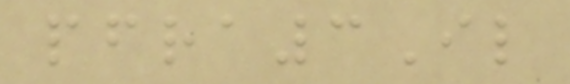pfra3Il
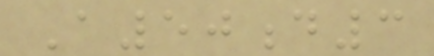A50d3
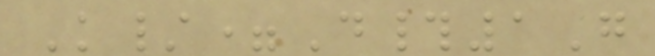K/=D#1G
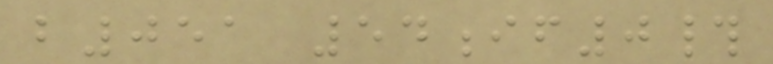b051 54if0#
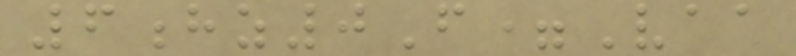6hz0F=Vaa
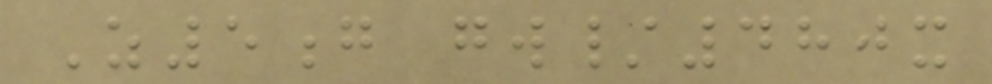Z5g gw/480x
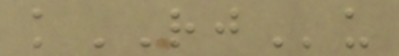kRJu
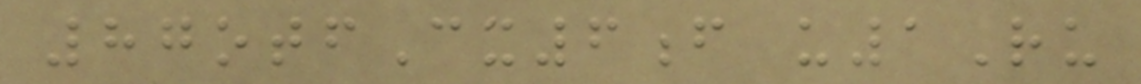87otfCx6f u1Ru
